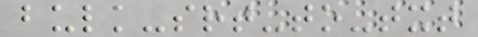bulk-srt-to-txt
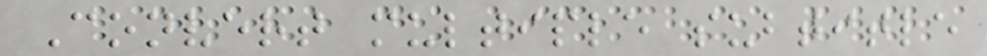Convert multiple subtitle
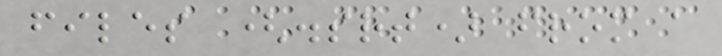files (.srt) from a
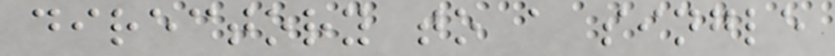directory to a single
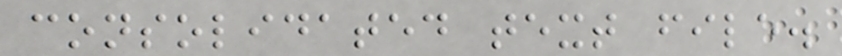consolidated text file.
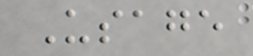Usage
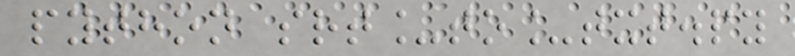python srt_to_txt.py
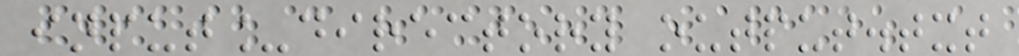input_directory output.txt
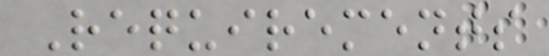Requirements
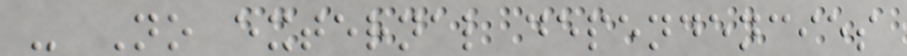- No external dependencies
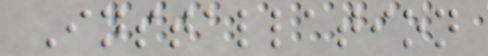Installation
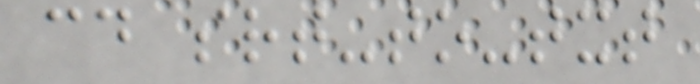cd srt-to-txt
